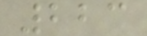223
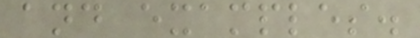and examples.
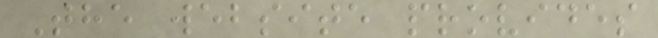The website provides
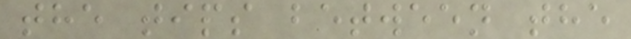the tips between the
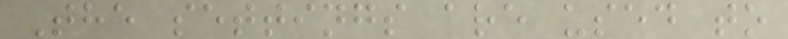The settings are used to
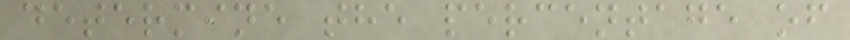determine the percentage of
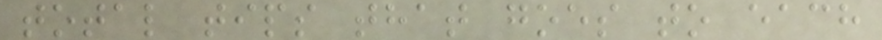total tips that goes to each
